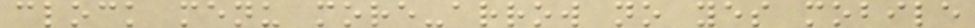clock menu more-arrow no yes mobile
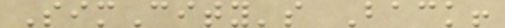SimCity's Back!
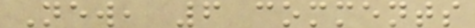New, 6 comments
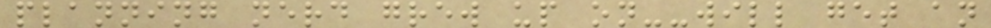planning nerd grew up on--will get an
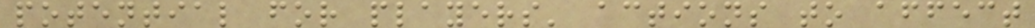potential for players' actions to affect
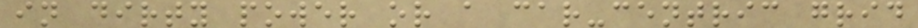in dirty power or a car-centric grid
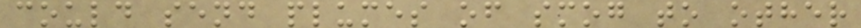could send plumes of smog to other
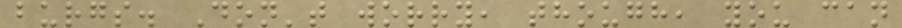burgs. Don't worry, though, you can
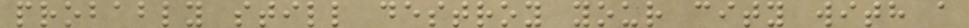probably still destroy your city with a
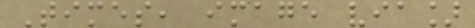Times, image via]
